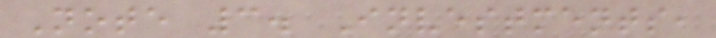Note 3. Investments,
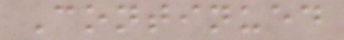Continued
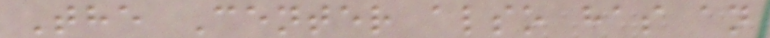The Center also has an
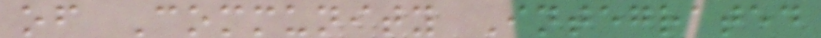of Community Integrated
